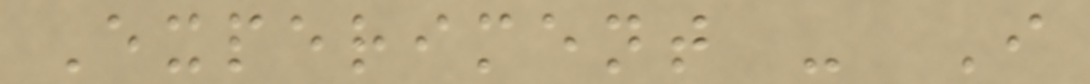Experiment - I
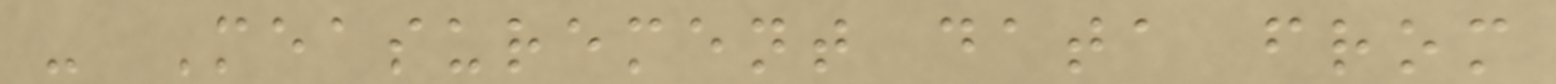- Measurement data from
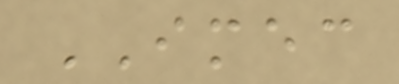IMEC
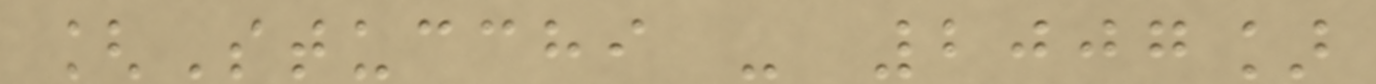[Stucchi - 2007]
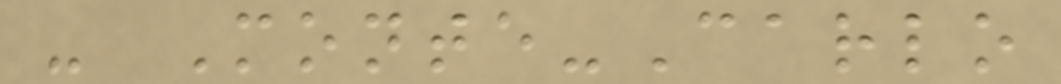- Monte-Carlo
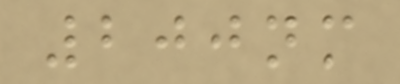200nm
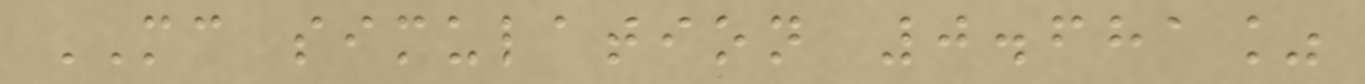MC simulation 0.681%
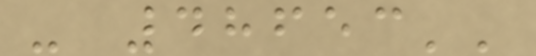- 48653''
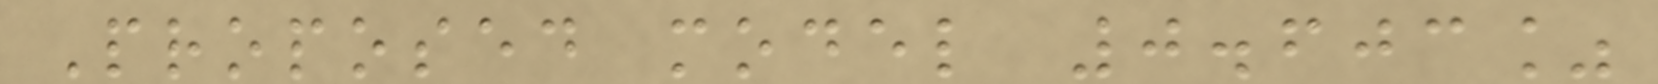Proposed model 0.603%
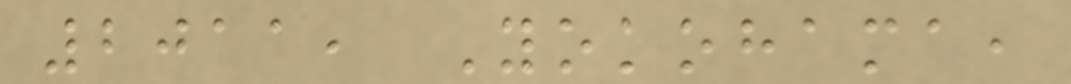2011, Yokohama,
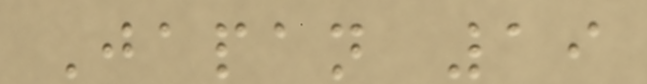Japan 19
